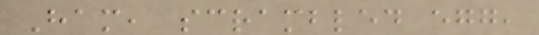Ham, scrambled egg,
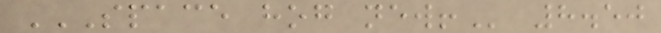SPACE HOG NEW! 8.50
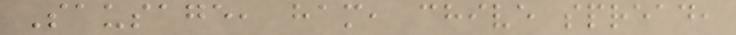Sausage, ham, chive spread,
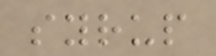syrup
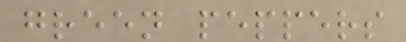green peppers
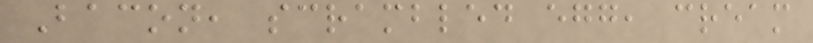Bacon, scrambled egg, cream
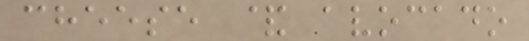cheese & avocado
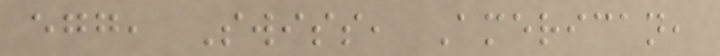egg, Swiss, American,
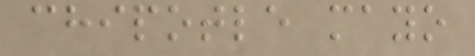chipotle mayo
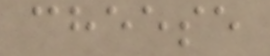cheese
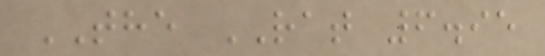THE RAT 6.95
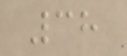38
